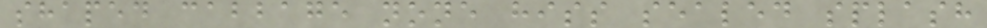shaped cabbage none hiss sealed splash
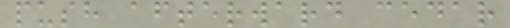push afterward cedar
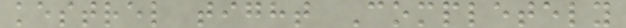kestrel tight Completely
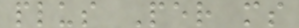plus Per ms
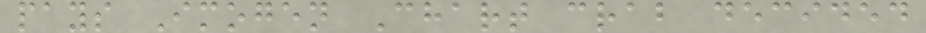pays Imogen Chart crab decided
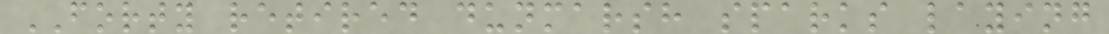FORTY retired dunmarsh sparks laying
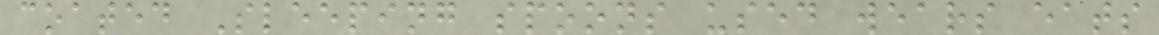coated Sleeping spoons used wears eats
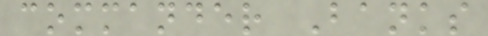commander Banks
